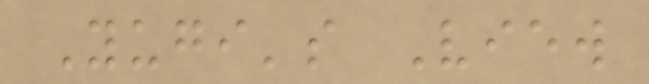Yugi's View
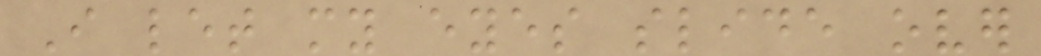I let my eyes slide over
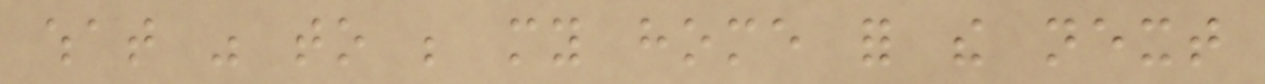what was to be my home for the next
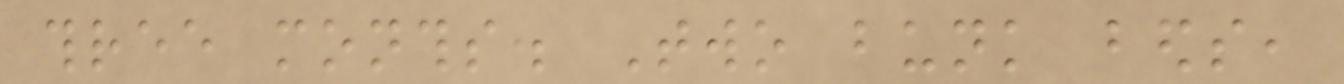three months. Two bunk beds,
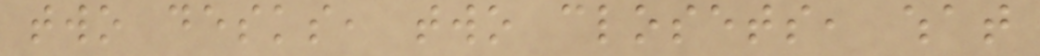two desks, two closets, what
